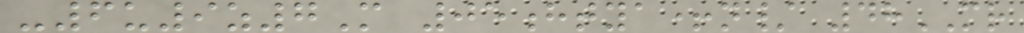-6u9z7M 05htya+n/ 48MR
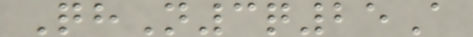QhN3q25A
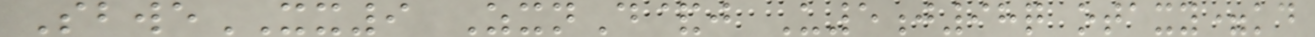SbweXX9 ZxnD&j U5j98q otaxy=kd
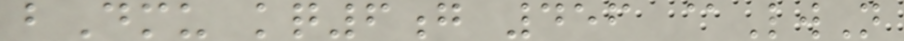bDmu kq6g 456 @LwN
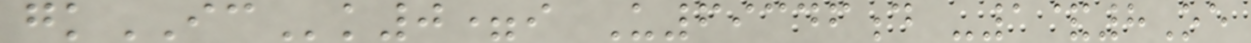gkICk0=i U69346d -1&8Oe
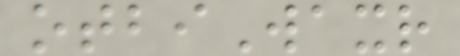otbiWaxr
